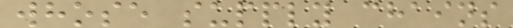whose supply chains
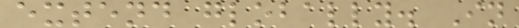extend globally. In
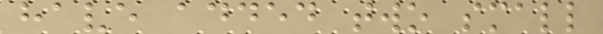have added two small
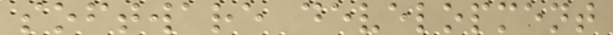software development
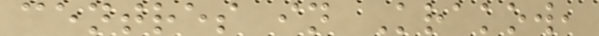centres in Krakow,
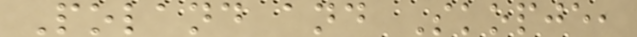Poland and Skopje,
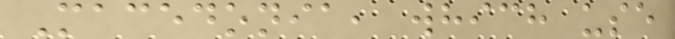Macedonia, which use
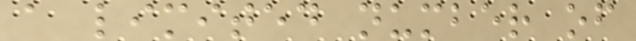a limited number of
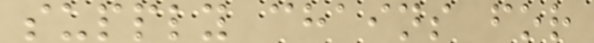supply chains for
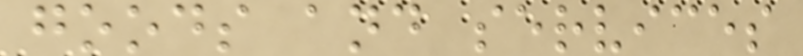goods and services
